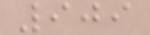909
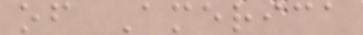of America
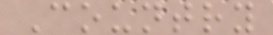Country
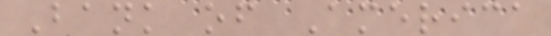Bank of America
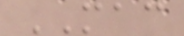MAC
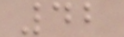42
